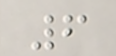6
